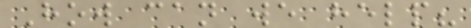How can we help?
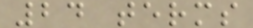24 terms
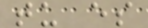tu es
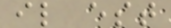il est
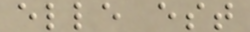elle est
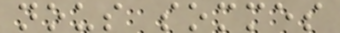nous sommes
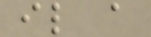il a
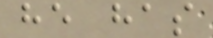he has
